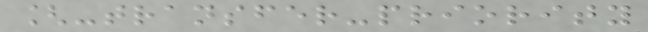[-transfer-priority
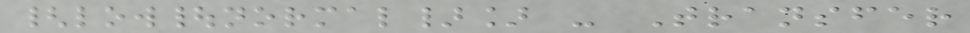{low|normal}] - Transfer
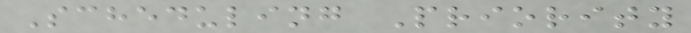Scheduling Priority
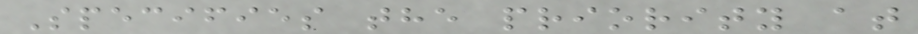Specifies the priority at
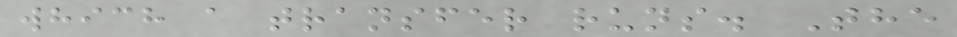which a transfer runs. The
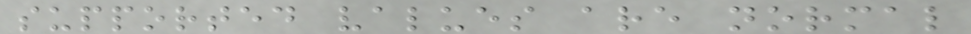supported values are normal
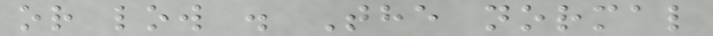or low . The normal
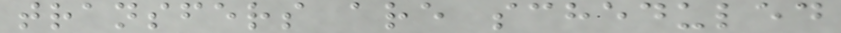transfers are scheduled
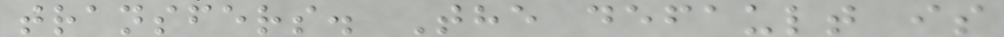transfers. The default is
